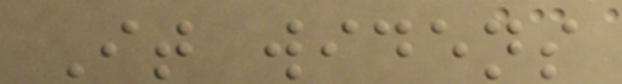It widens
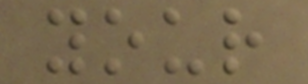your
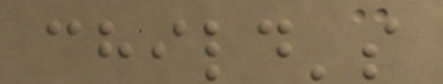child's
